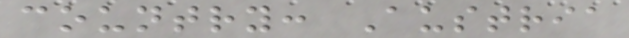country: Austria
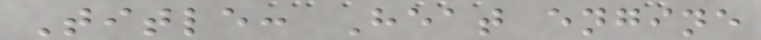Title: Heat engine
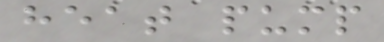heat pump
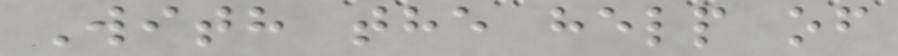With the help of
